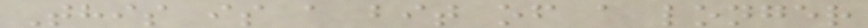This is a bit of a longer
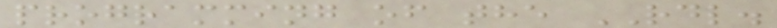programming of the RDL.
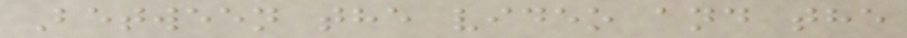Between the video and the
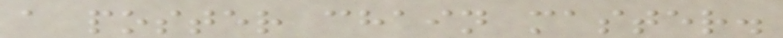a poster chain master.
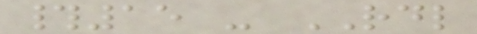#15 - RDL
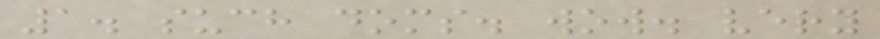1. such doms. wow. very
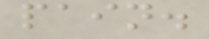pain.
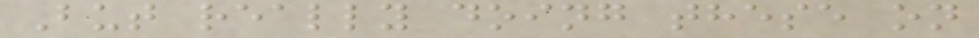But really doing these on
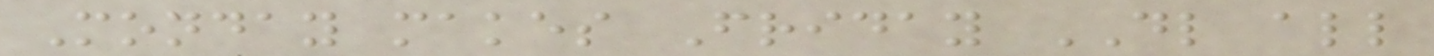Monday makes Friday DL all
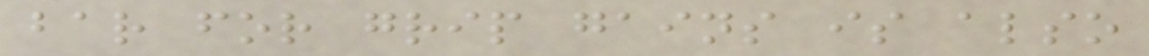bar for grip gains is also
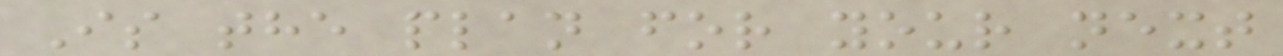Is the plan for your next
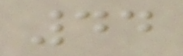44
